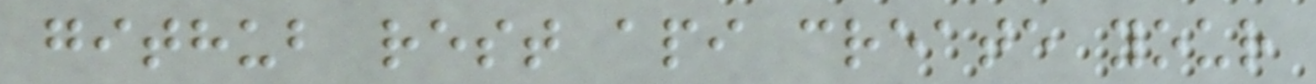github rest api create your
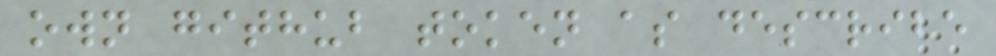own github token as describe
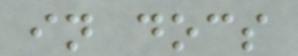in docs
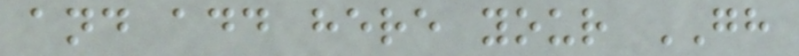and add here your GH
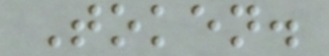Token.
